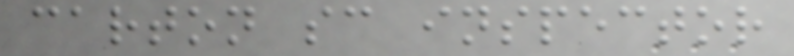carton sc inspector
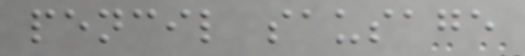pencil sausage
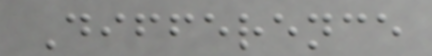Difference
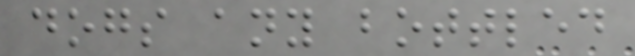dogs any bottled
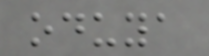oduya
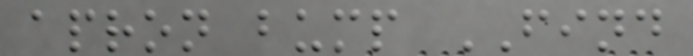apron bump FIND
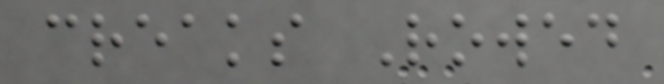creaks Rowed
